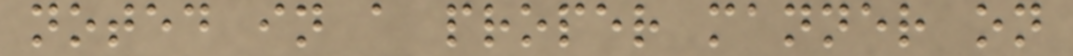noted in a proper manner on
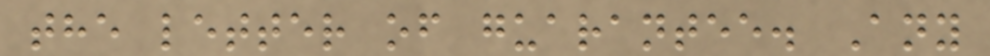the letter of guarantee. Any
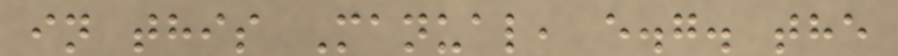in this Manual, e.g. the
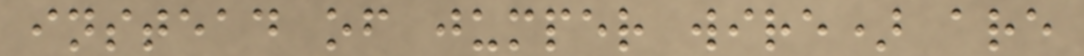instead of jumper wire) are
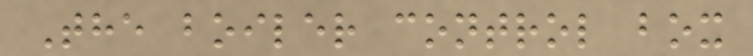The boiler control box
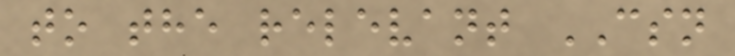to the relevant CSN
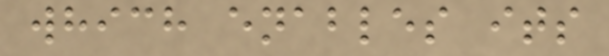which enables its
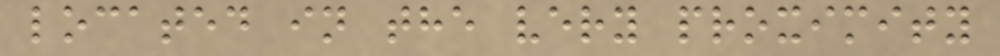located in the very proximity
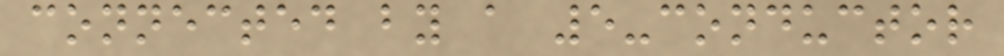connected by a 5-conductor
